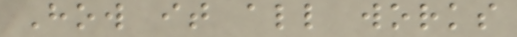How it all works
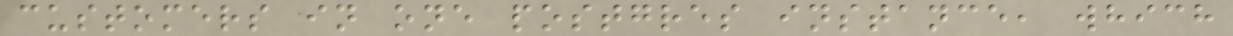customers in one postgres instance, which
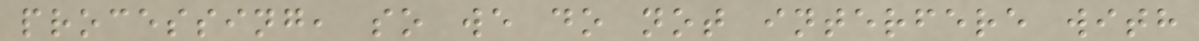processing, so we do not interfere with
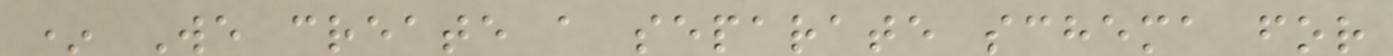* We create a separate schema for
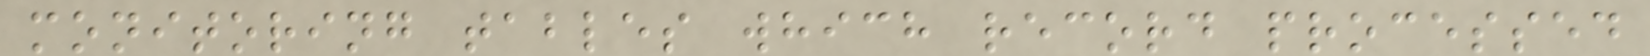monitoring tables which record processed
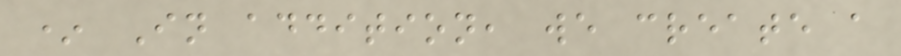* In addition, we create a
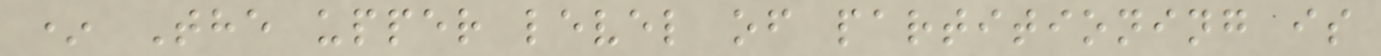* The upper level of partitioning is
